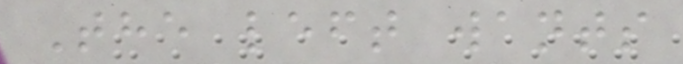The left wants
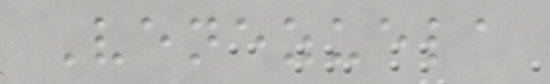Venezuela
